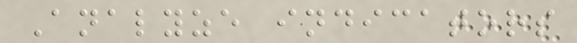Analyze indicators
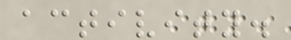activity.
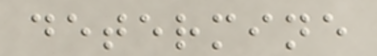determine
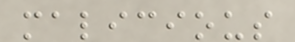malicious
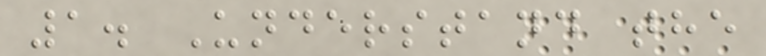1. Understand the
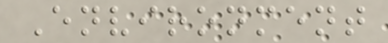Environment
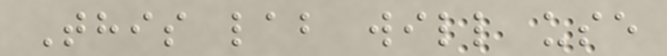This lab will use
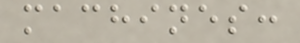machines:
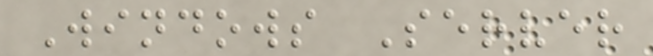Windows Server
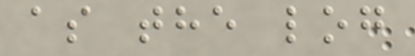as the log
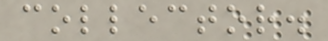collector.
